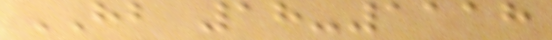HB 18-1118
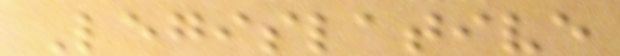Legislative
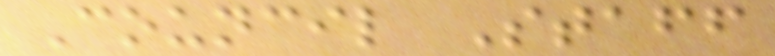Council Staff
